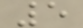5
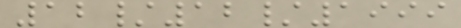12/12/1999
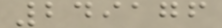249176
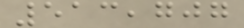513,707
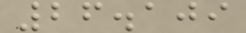26.109
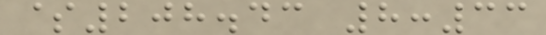$208.43 8:33
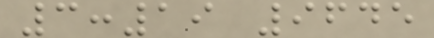3:19 9645
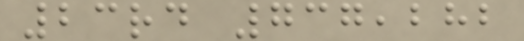23rd 737,282
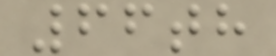66th
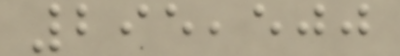295,500
